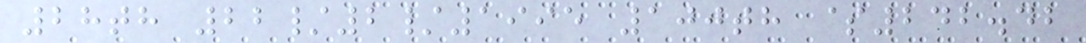28th 22/2/1995 100th $242.42
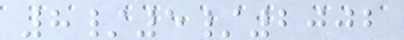8/5/2002
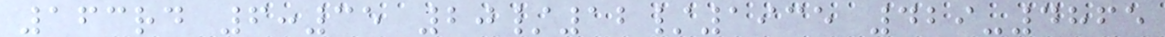163rd 6:35 20/12/1935 429-4865
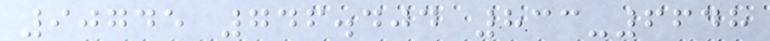90745 746.404 833-6648
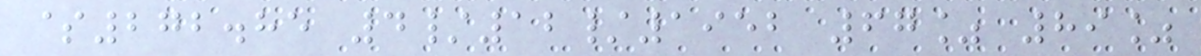$272.85 4/12/1952 67% 89%
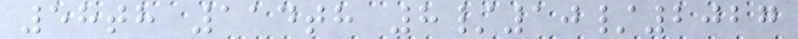58th 114th 8/10/2027
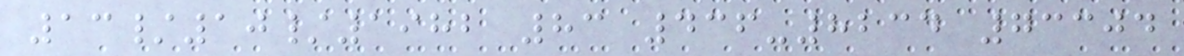13/10/1982 83 436-8234 73304
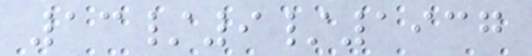13/9/1937
